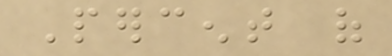Percent of
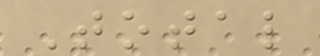Total
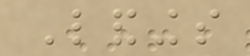Landings
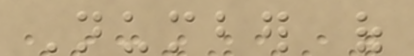Number of
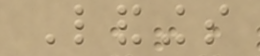Landings
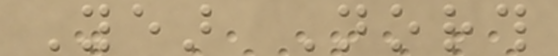Year North
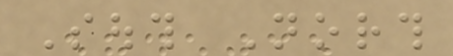South North
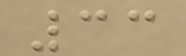33
